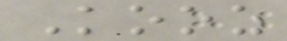Kooz
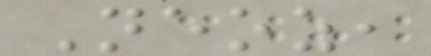Neoz,
